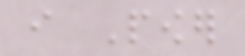i Power
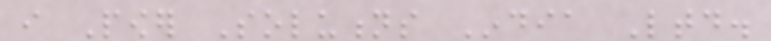i Power Solutions India Ltd.
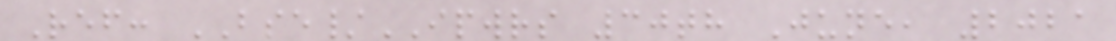Ref: BSE/IPWRS 30th June, 2021
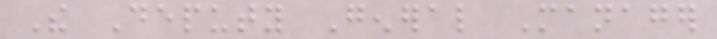The Deputy General Manager
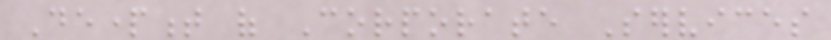Department of Corporate Services
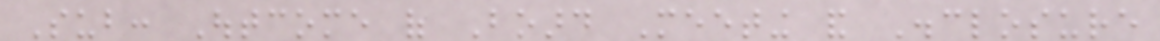Sub: Outcome of Board Meeting and Disclosure
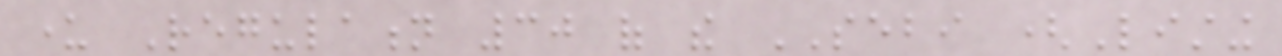under Regulation 30 of the SEBI (Listing
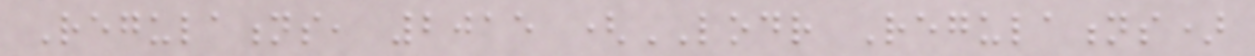Regulations, 2015 (LODR Regulations)
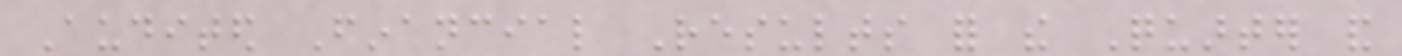Audited Financial Results for the Quarter and
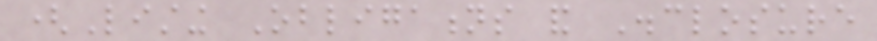(Listing Obligations and Disclosure
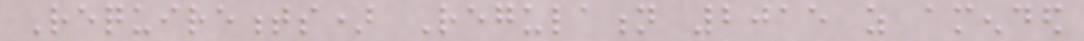Requirements) Regulation 2015 as amended
